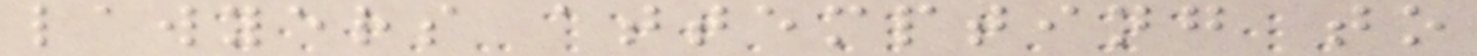lawyers attempting to
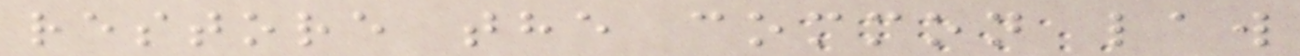restore the common law
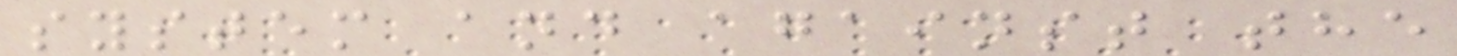system and against the
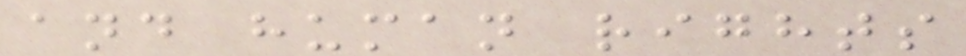and human rights
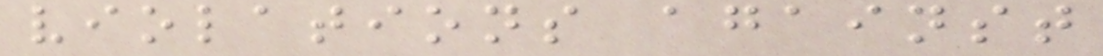violations against
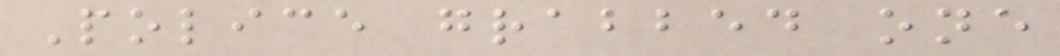Police grabbed one
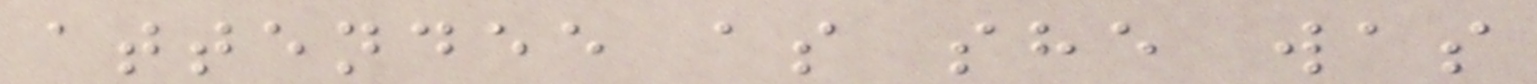attendee as she was
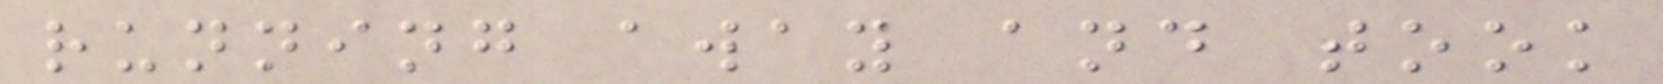running away and took
